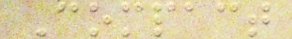Compact
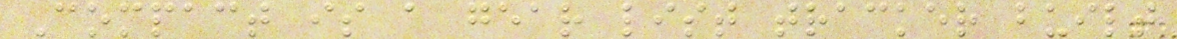Compact is a gear list tracker built
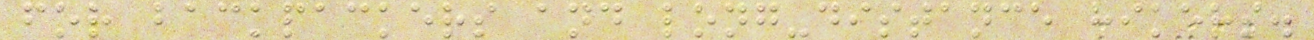for backpackers and long-distance hikers.
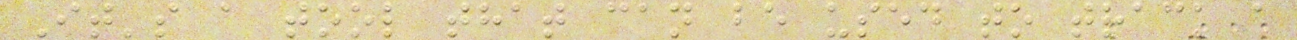It's a tool that can be used to track a
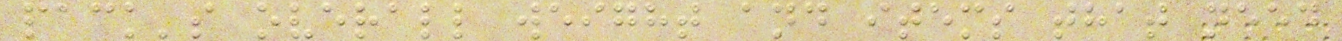pack's overall weight and items that need
